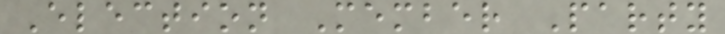Election Member Party
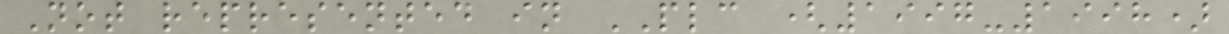Not represented in PLC (1997-1998)
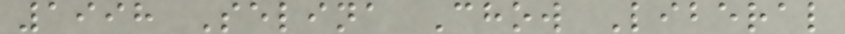1998 Selina Chow Liberal
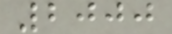2000
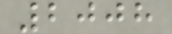2008
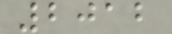2012
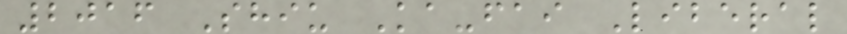2016 Shiu Ka-fai Liberal
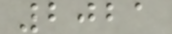2021
